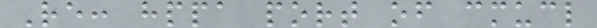Re: hppa port of cmucl
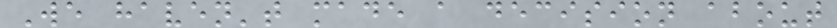We haven't made a decision about
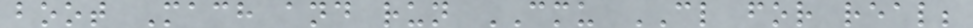boot Mach and run CMU CL for real;
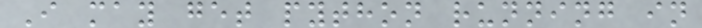I may get python running in
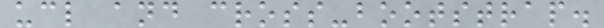ucl and cross-bootstrap.
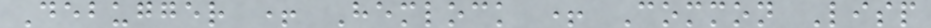Debugger + Hemlock + Common Lisp
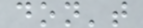don't
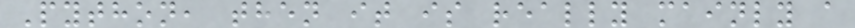Python, then it is really mainly a
